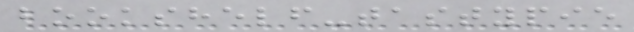bookshelf-tastypie
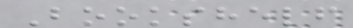Bookshelf
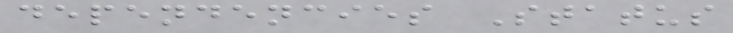dependencies Status
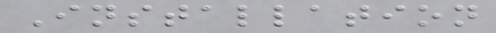Installation
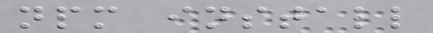npm install
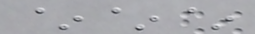~~~
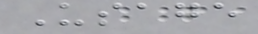Usage
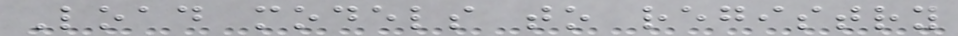Load models to registry
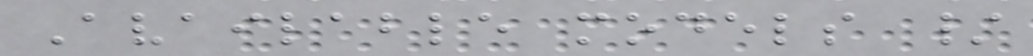Available models /
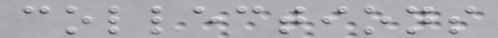collections
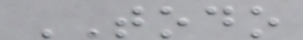TODO
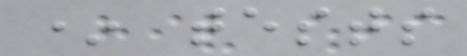* tests
